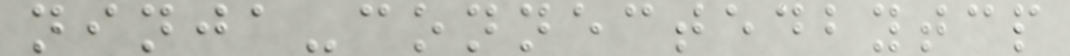ninja-connectedbytcp
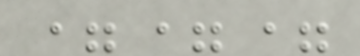===
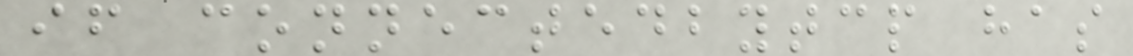if connectedbytcp has
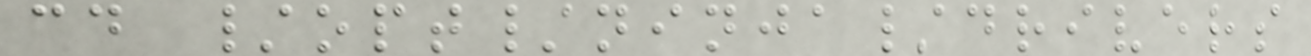cd /opt/ninja/drivers
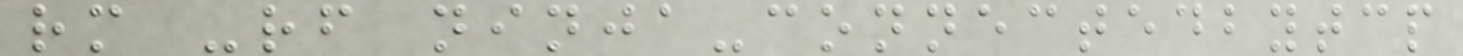rm -rf ninja-connectedbytcp
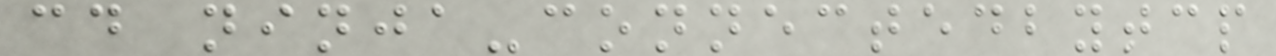cd ninja-connectedbytcp
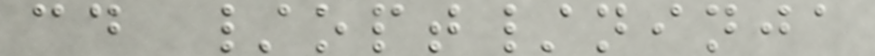cd /opt/ninja
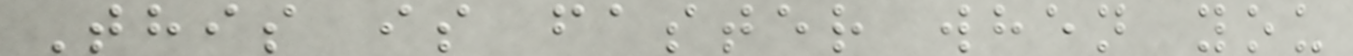This is faster when you
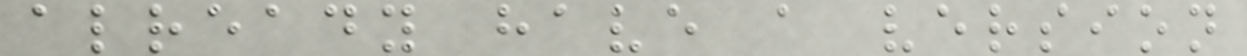already have a version
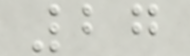27
